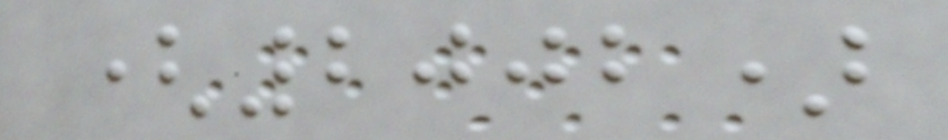(2002)
